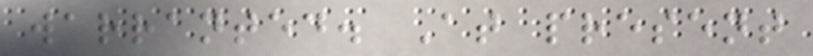warranted. At present
